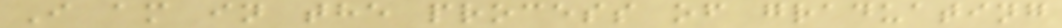I am in the process of graduating
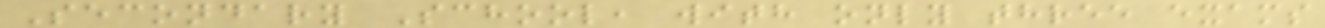Secondary School, with only three exams
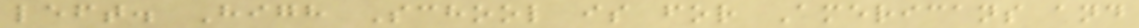left. High School is for Americans and
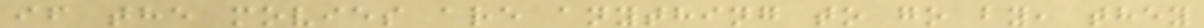if the movies are anything to go by, they
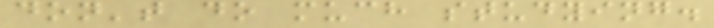don't do much studying.
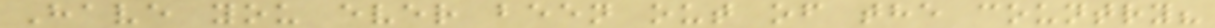Have you ever been out of the country?
